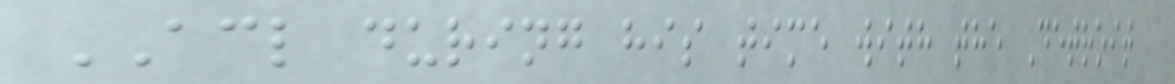ACL during his time with the Detroit
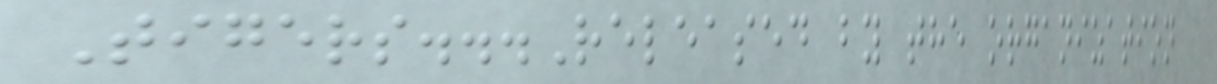Tigers...Released by the organization
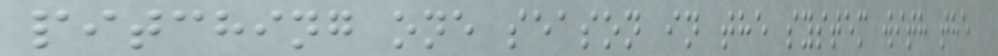pitching one season in the system with the
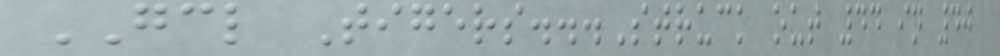GCL Tigers...Struck out 44 in 40
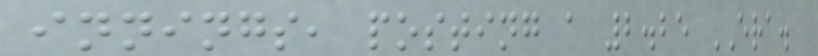innings, posting a 2.25 ERA.
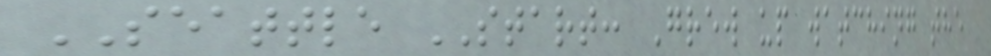SEATTLE START: Grew up watching the
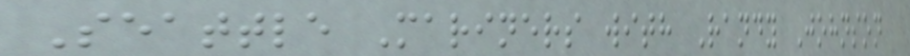Seattle Mariners with Randy Johnson
